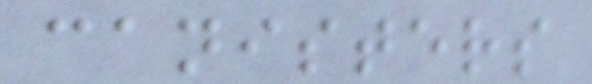canisters
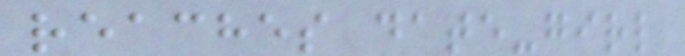reaches date-girl
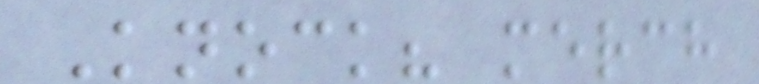Knock? merch
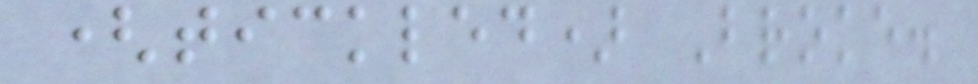(tickled) Broke.
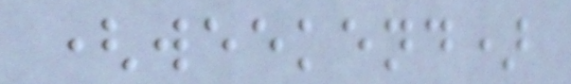(weekend)
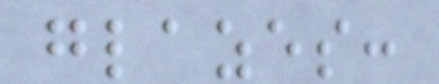glazes:
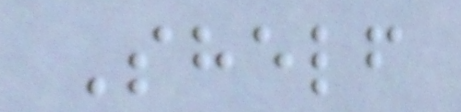Shelf
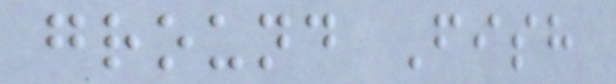ground Fish
